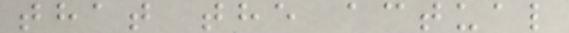that the actual
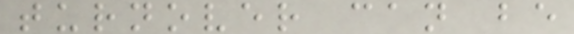turnover can be
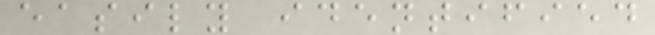easily identified
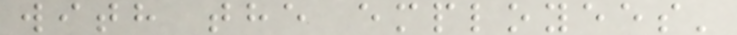with the employees'
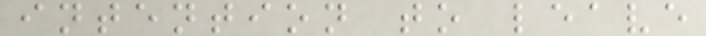intention to leave
